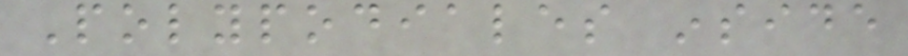Polypodiales inside
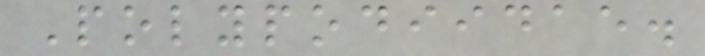Polypodiidae.
